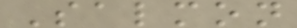Salmon
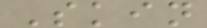Skin
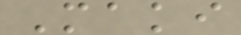Maki
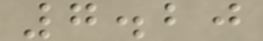7.20
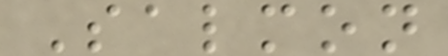Salmon
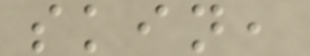skin,
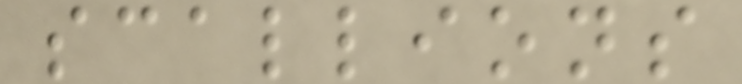scallions
